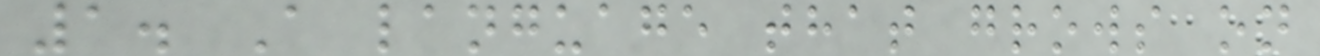1. A language that grows on
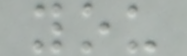you
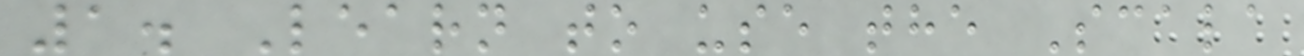1. Learn to use the Scala
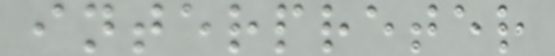interpreter
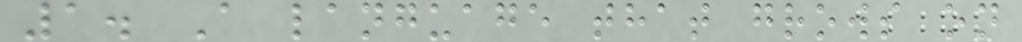1. A language that grows on
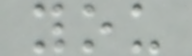you
